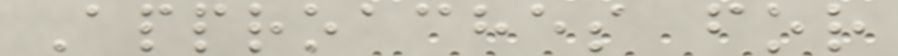Approaches for
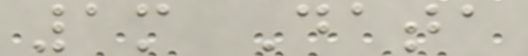1m Data
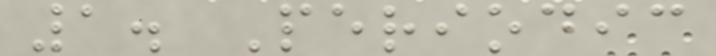1. Periodic
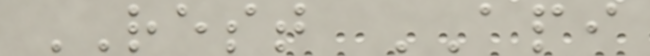REST API
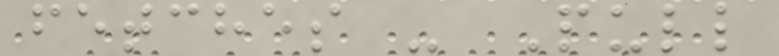fetches - Pull
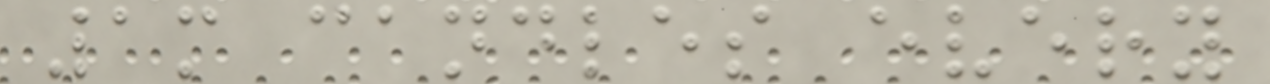1m candles every
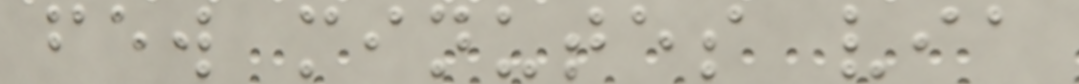few minutes via
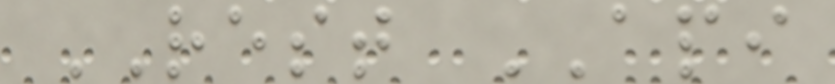REST API
